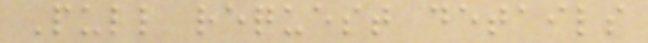Pull request details
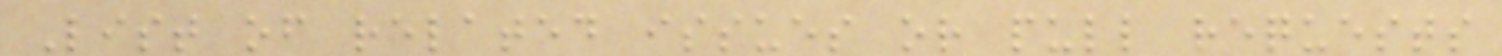List of related issues or pull requests
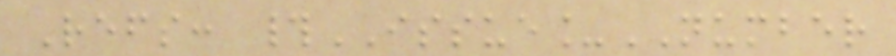Refs: #ISSUE_NUMBER
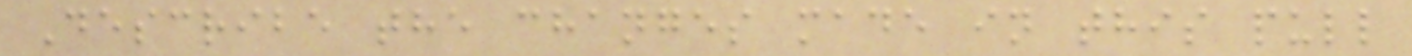Describe the changes made in this pull
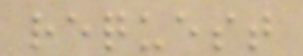request
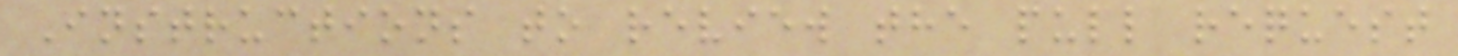Instructions to review the pull request
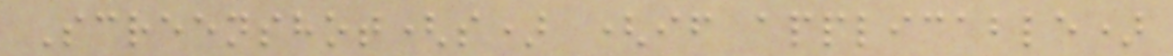Screenshot(s) (if applicable)
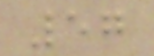57
